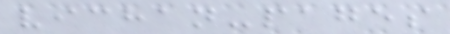vichan-pages
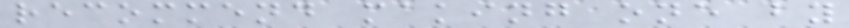recommend making one by
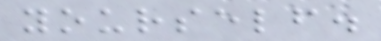yourself.
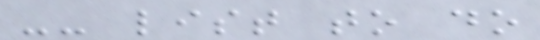-- list to do
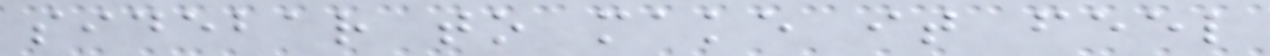sidebar to make it feel
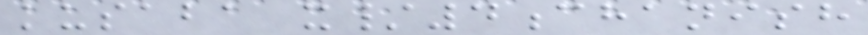kusaba x/4chanish
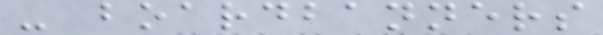- boardbanners
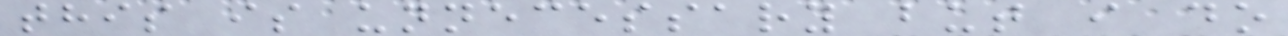this is unnecessary but i do
